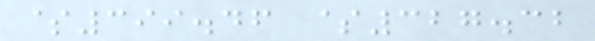$399.46 $327.32
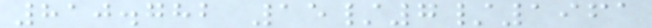810.782 15/7/1961
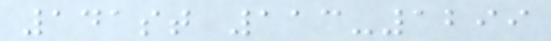141st 113-1299
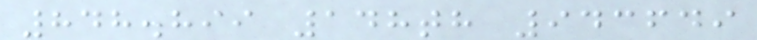848.899 148th 943649
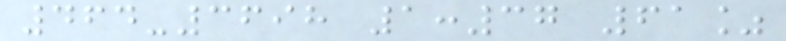464-3698 1:37 61%
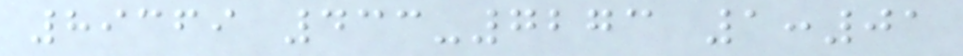89369 433-7273 1:01
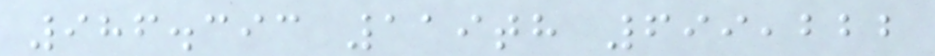986.393 119th 699,222
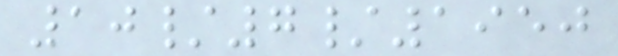10/7/1950
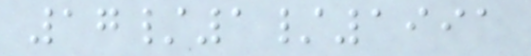17/1/1991
